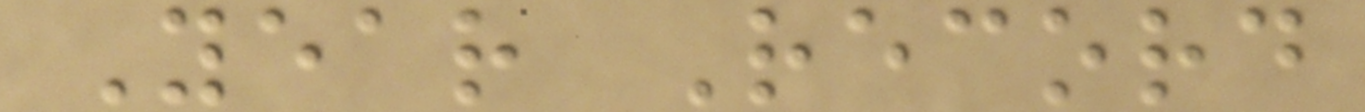Year Record
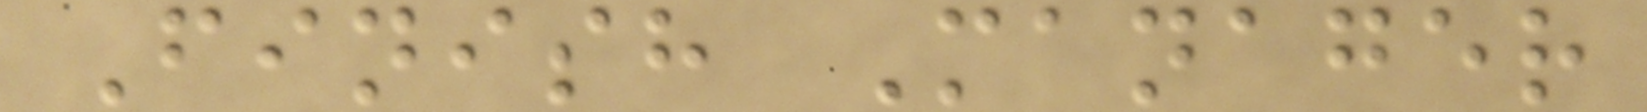Finish Manager
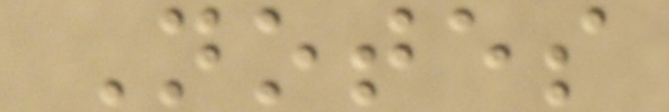Notes
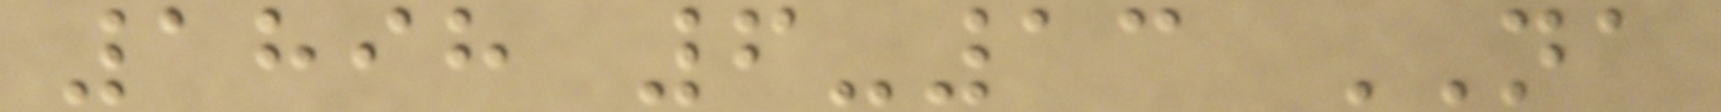1898 6-13 NA
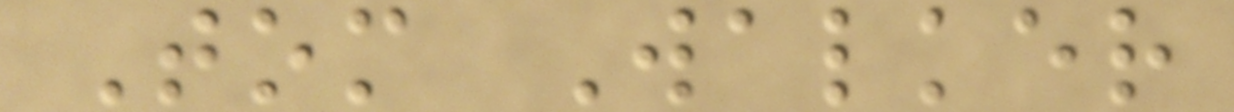Tom Walker
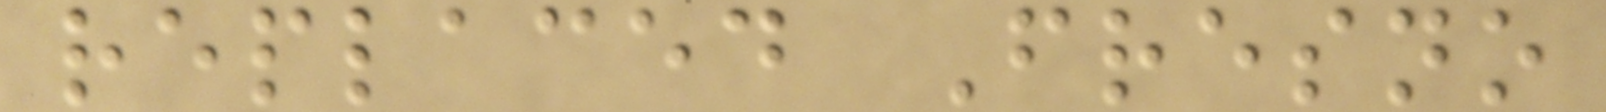replaced Fresno
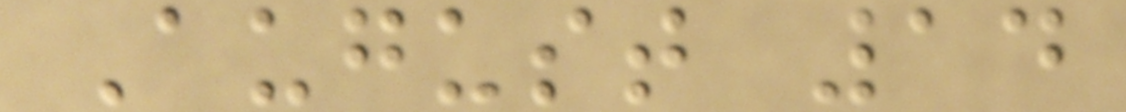August 14
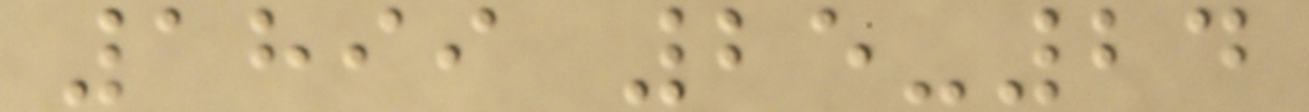1899 25-24
